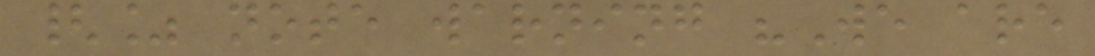{% note warning "We are
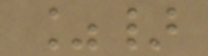%}
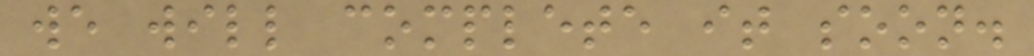we will complete it soon.
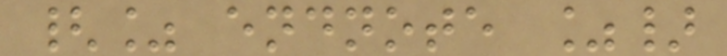{% endnote %}
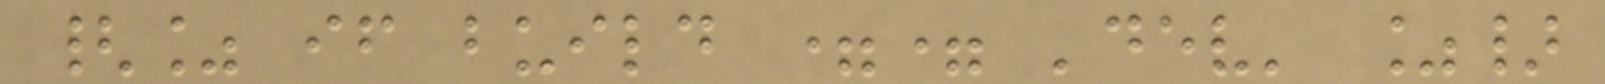{% if build == 'dev' %}
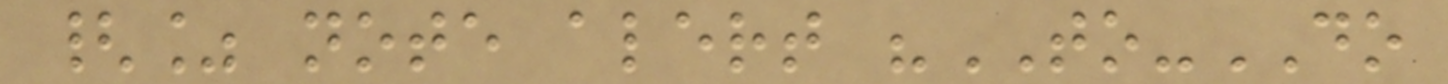{% note alert "TO-DO
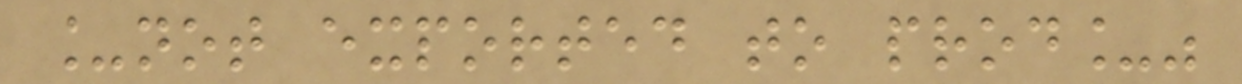_not exported to prod_"
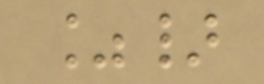%}
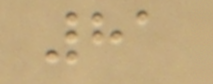81
